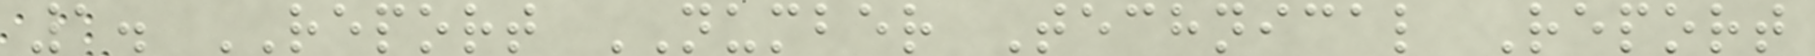1. REPORT NUMBER Technical Report
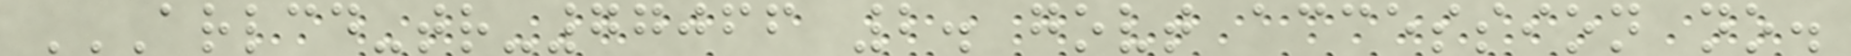ARLCD-TR-77066 2. GOVT ACCESSION NO.
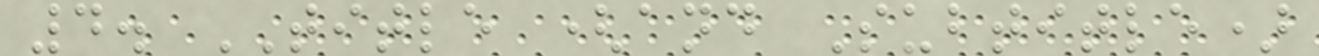4. TITLE (and Subtitle)
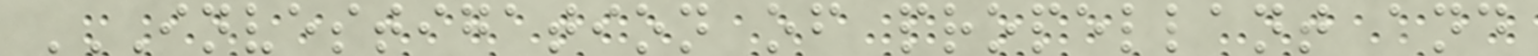INVESTIGATION OF PROPELLANT AND
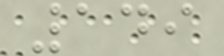149
